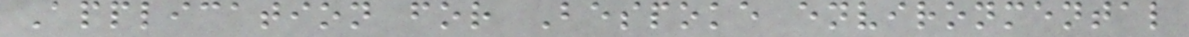Application for Bespoke environmental
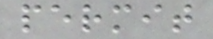permit
